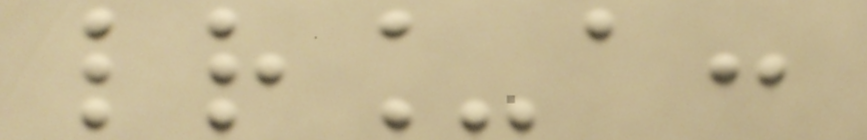lr_a:
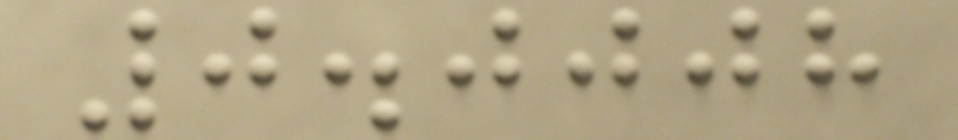0.0008
